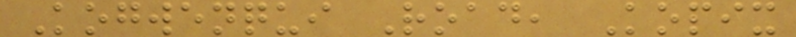Kogwenqui Road, Kopix
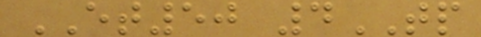ET50 4TP
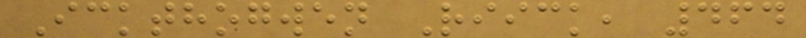Ickthogwen Riick, 464
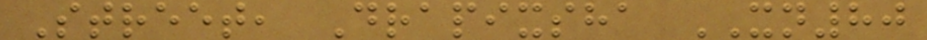Street, Drapixsha XN80
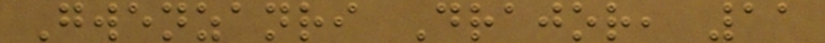Gwenzanri Drajor, 11
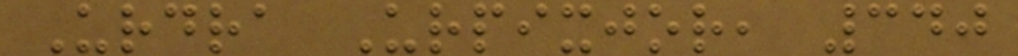Urdra Urpixjor, 340
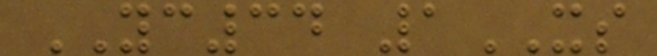YC34 1XS
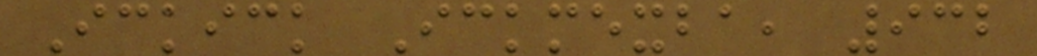Ickick Ickmexba, 932
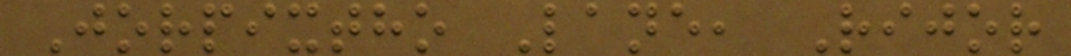Jorpixtho Lane, Rijor
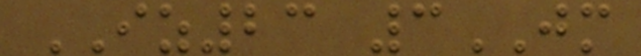IZ23 3JM
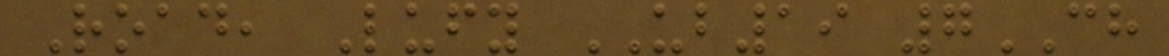Road, Lufy UB19 7CH
